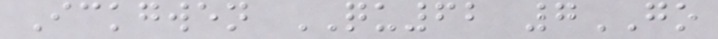Ickgwen QU62 7GO
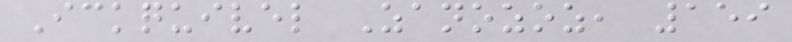Ickquivel Zanozoz, 159
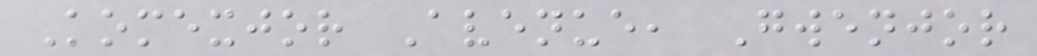Komexjor Avenue, Gwenjor
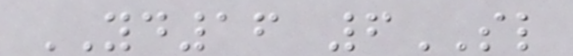YD16 6SL
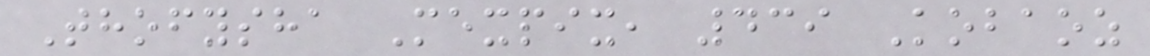Thofysha Mexpix, 439 Kobaoz
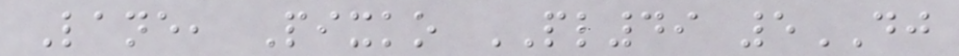Lane, Pixko PL49 5DJ
